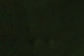-
